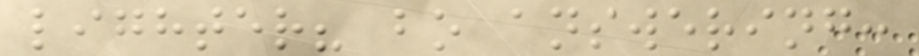lighter? bo answering:
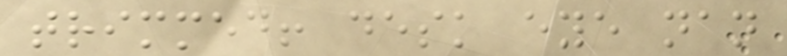trimmed! desk eye nan
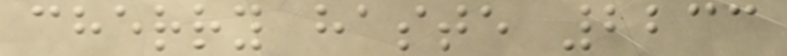cherry haste 2233
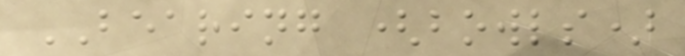BEARING (bowls)
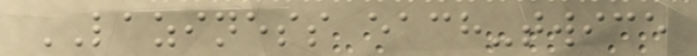LAZINESS each-twice
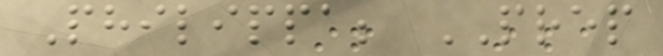Philippa; PREP
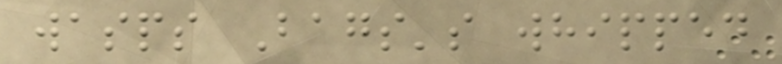wasps Bags's whipped
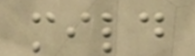mild
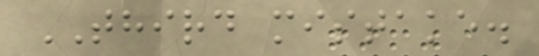THIRD mistake.
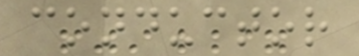conductor
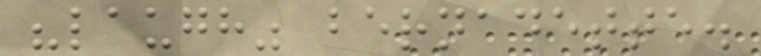"laugh" bernadette.
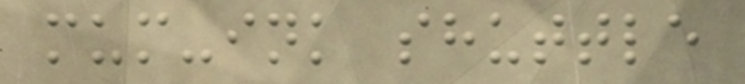mum-ink shuttle
